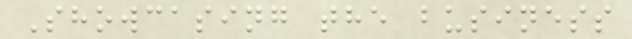Showcasing the business
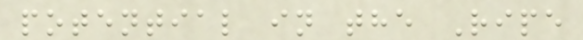potential in the Ripe
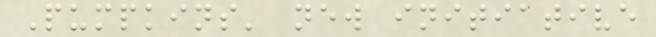Pumpkins' new initiative
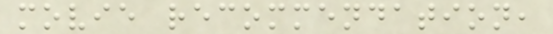movie recommendation,
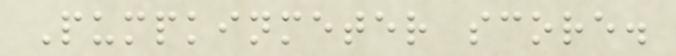Pumpkinmeter score.
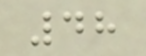48
